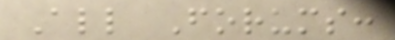All Forums:
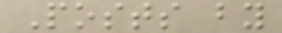Posts by
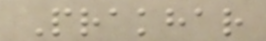Prakhar
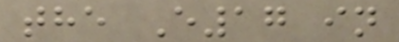the E17 in
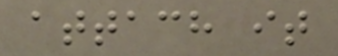attach it
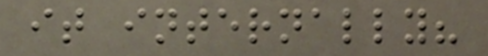it internally?
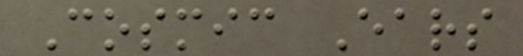Cosmic Ears
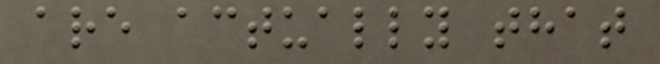are actually that
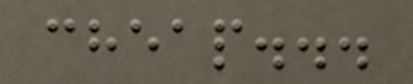cheap...
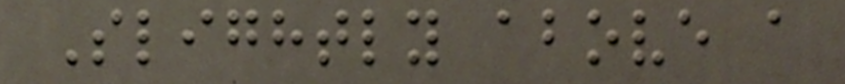Slightly above a
